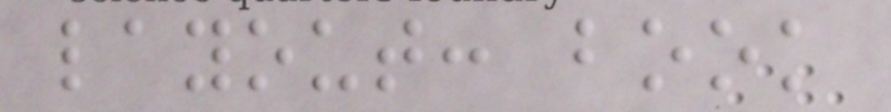layout: book
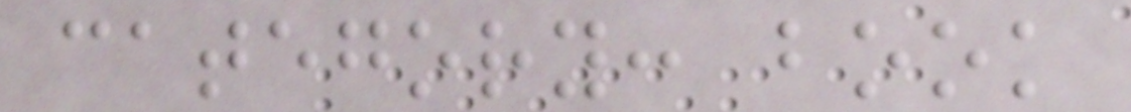category: book
